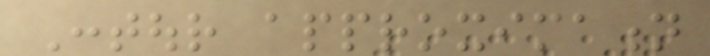Contour approximation
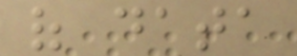of data
